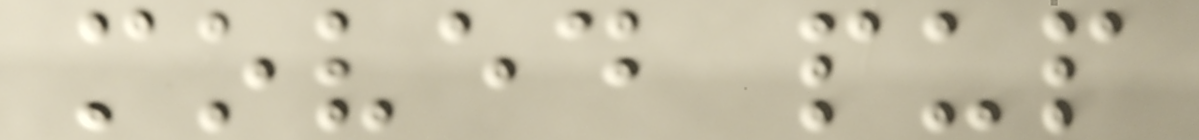moved pup
